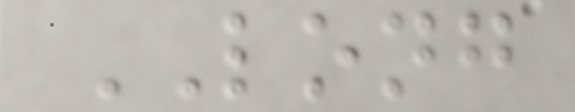LONG
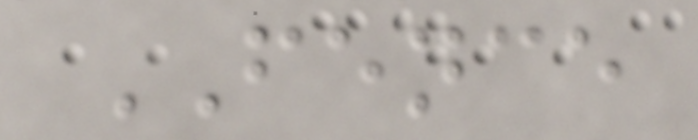FENCE
